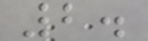2.
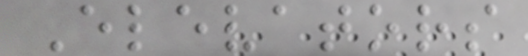Elevators
